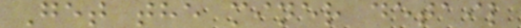Get the miner detail
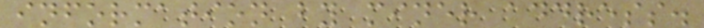information by miner address.
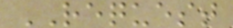REQUEST
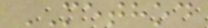METHOD
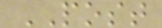POST
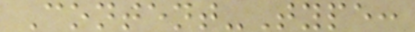Content-Type:
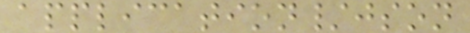application/json
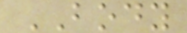BODY
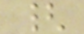{
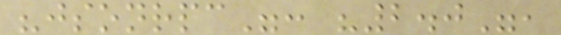"jsonrpc": "2.0",
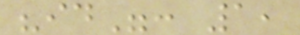"id": 1,
